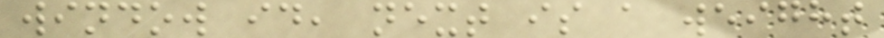window id, next is a weight
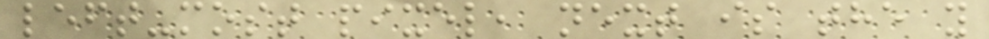left-most pixel, next is the y
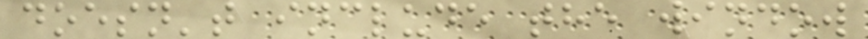doesn't include the window
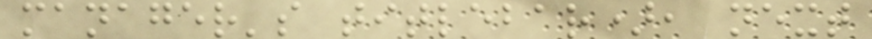manager's titlebar), next
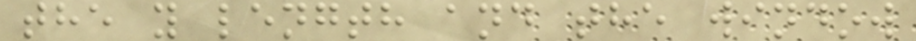the y length and the window
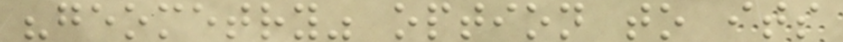"geometry" option to its
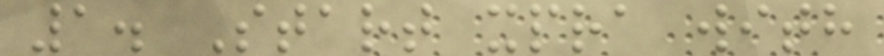1. Start xpra with
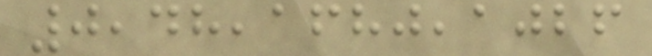0,48,1680,1026
